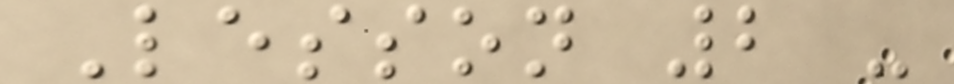Lesson 2 -
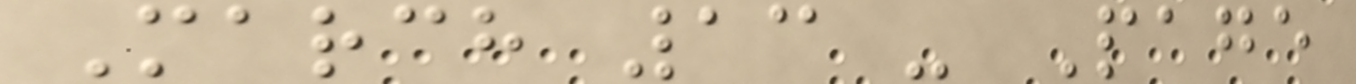March 13 - Page
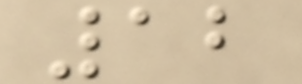12
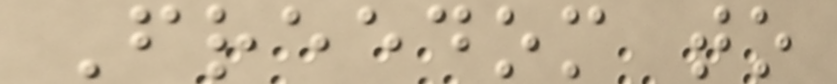Freedom to
